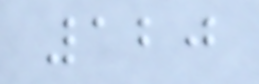120
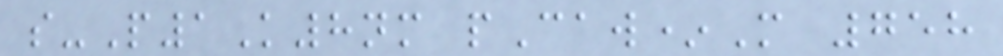s-P1K8nm pCaw*M 758
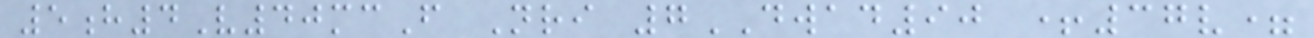5h4V40mcF Nri 7DWAD90 +37v=
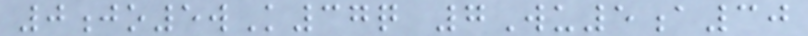0jo5wK37q 7Wu5a30
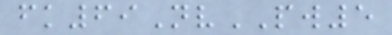fk69NvPW5
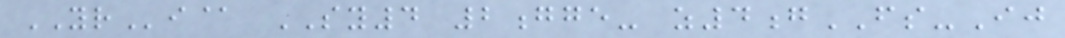YRi@ SY4 2gge- z4gFS-Ij
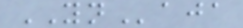YNaja
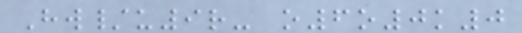Hw/u9r- o6o0k0
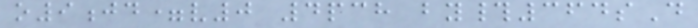o9jd=v0 4pch by#364sD
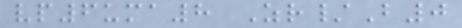vp6uma8 Zr/B0
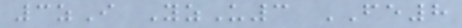3zI YzU3 FE8
